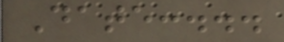Date:...
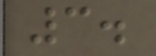3.
